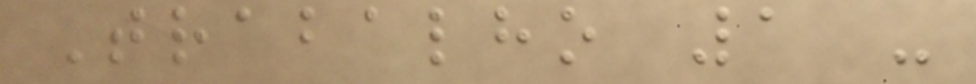Trabalho 1 -
